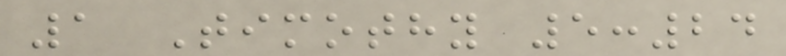1 Timothy 5:24
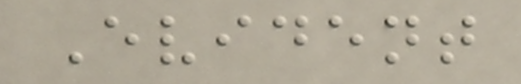Evident
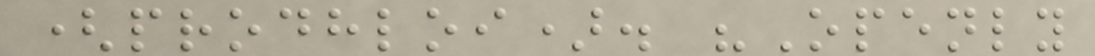(prodhloi). "Openly
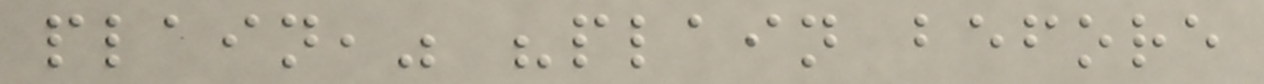plain," "plain before
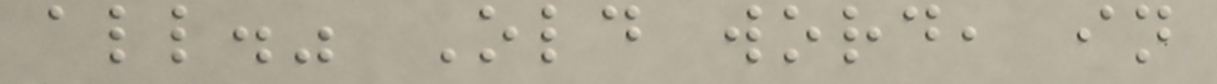all." Old word, in
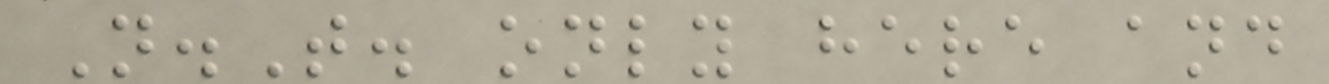N.T. only here and
